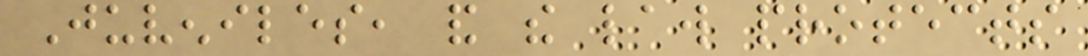Juveniles, and the law protects
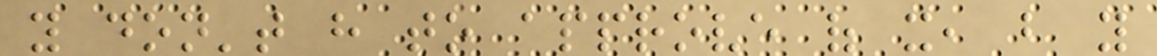you don't have to approve of it, but you
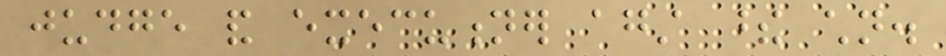judge and executioner against these children.
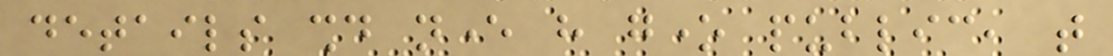details should never have gone public, that
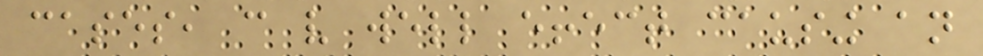cases, can very well effect causing an
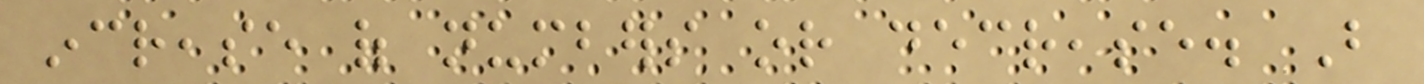increase of numbers or decrease. But
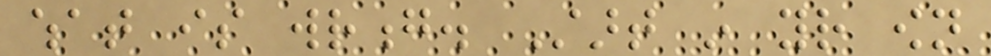what is wrong. Start in your own
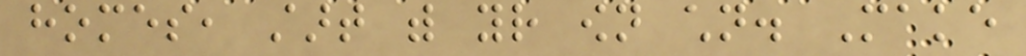homes, start with your own children. Make
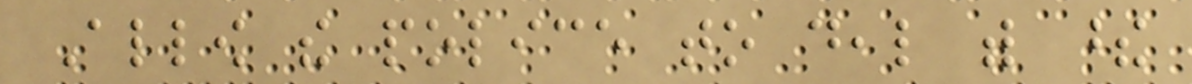Allow the police to deal with these
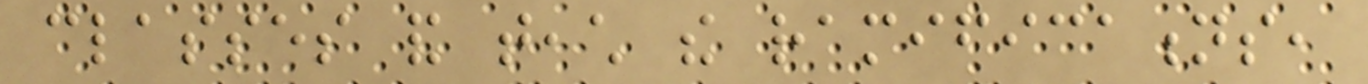classes and teach the ramifications,
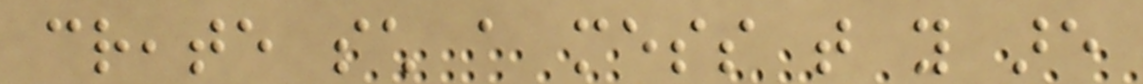create such a mess that you are
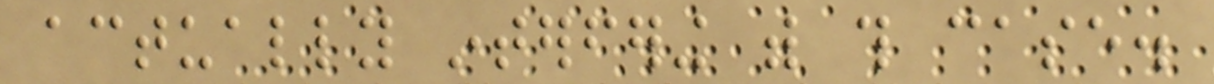actually interfering with this case.
